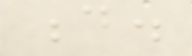d.
